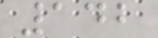142
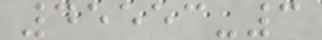45553-3
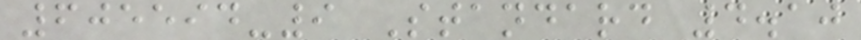605594-9 Standard 4.10
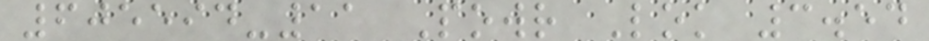605594-11 Powr Lok 3.54
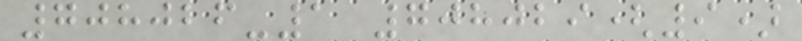708026-1 708029(9)
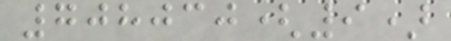708030(9)
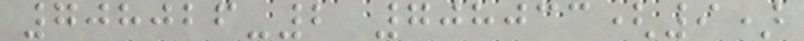708026-2 708033(9)
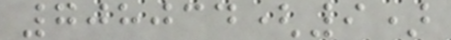708034(9)
